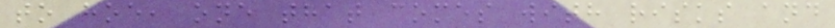to hoe, one that comes with risks and
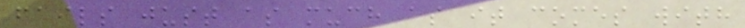fails just as much as it comes with
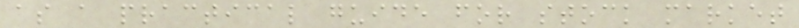as a practical guide for stock market
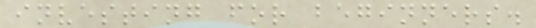investing for beginners.
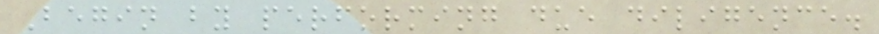Begin by performing due diligence.
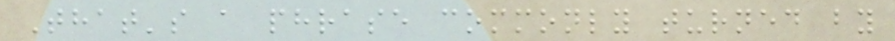That's a phrase commonly turned by
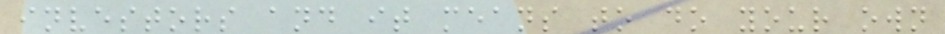investors and it means to do your own
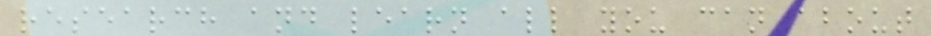research and learn all you can about
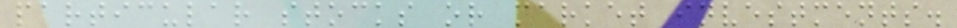particular stocks or market investments.
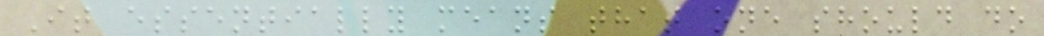It essentially means that one should do
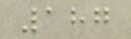187
